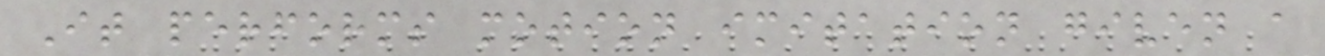It performs motion imitation given a
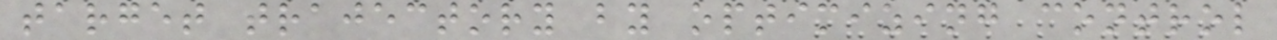target trajectory by optimizing control
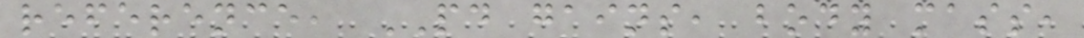reference, PD gains, body mass,
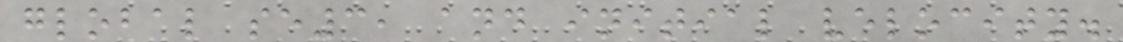global se3, and initial velocity.
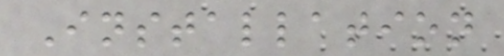Installation
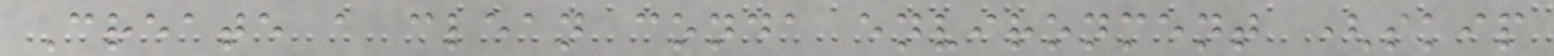Create a clean conda environment (skip
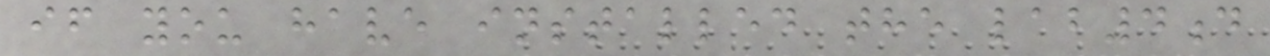if you have installed the lab4d
